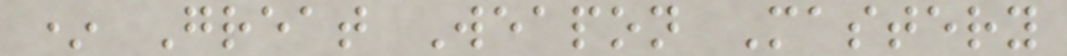* Great Weapon Mastery
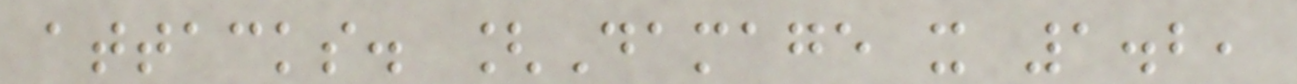attacks. [Damage x 1.2,
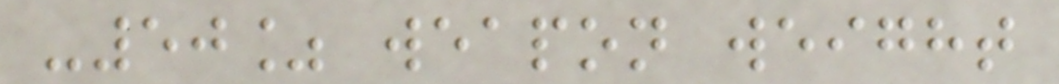-50% weapon weight
